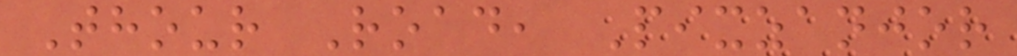Thour Road, Pixzanjor
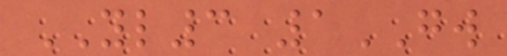YL3 1GW
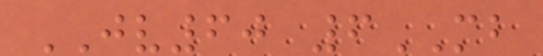JV60 6MB
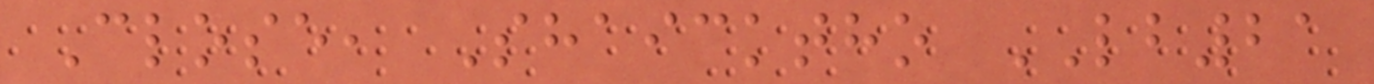Close, Shaicktho LB21
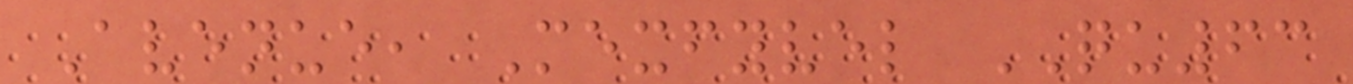Avenue, Mexfyvel QU63
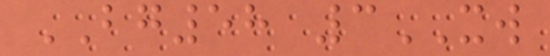BG58 3XW
